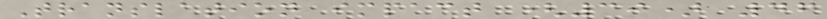Translation impact (39) 46
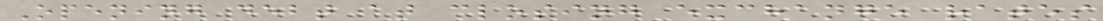Opening debt at closing exchange rates
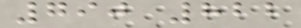790 822
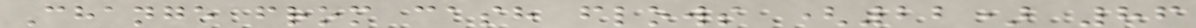Change from cash flows (22) 86
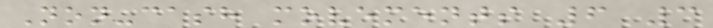Non-cash movements 6 3
